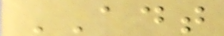ADT
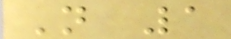N 1
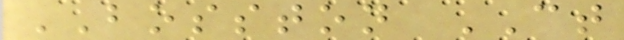BOSSTON CT
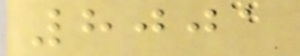8001
